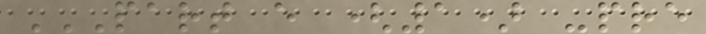PART E (1) -PRE
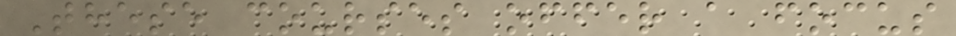These courses offer a focus
